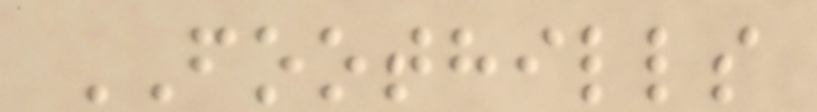FOOTHILLS
